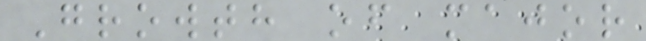Growth of major
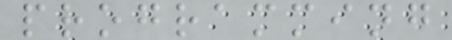programming
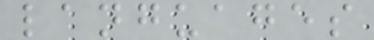languages
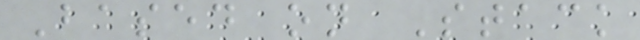Based on Stack
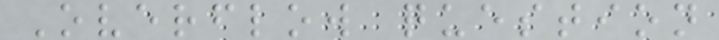Overflow question
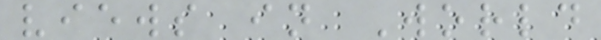views in World
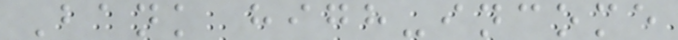Bank high-income
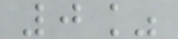0%
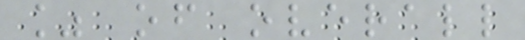% of overall
